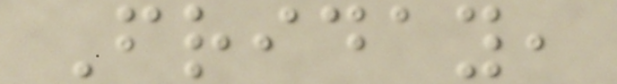Friday,
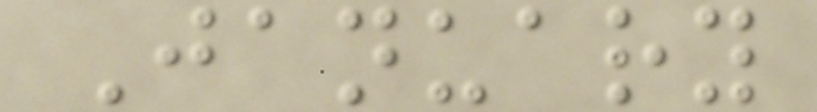January
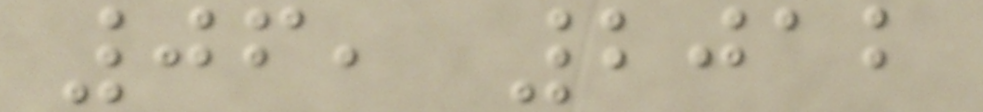06, 2012
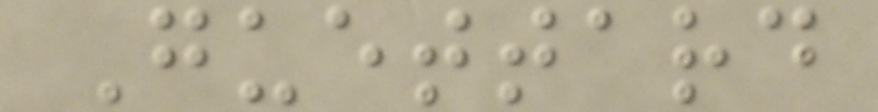Guettard
